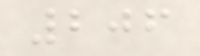206
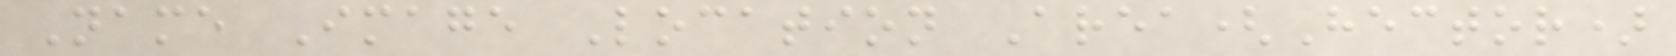Name Image Location Area(Hector)
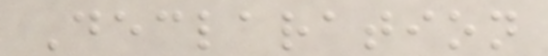Declaration
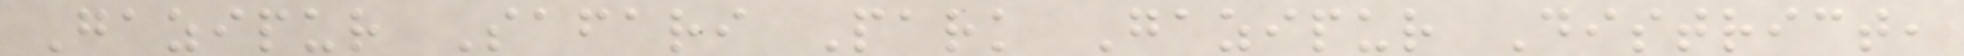Gazipur Safari Park Gazipur District,
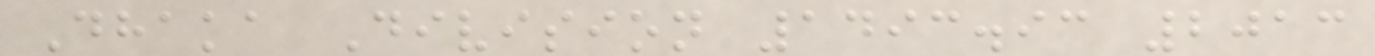Dhaka Division 1493.93 2013
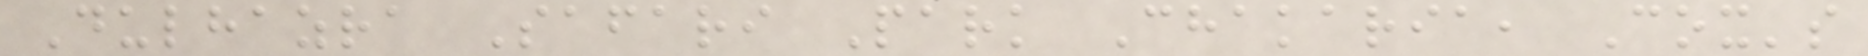Dulhazra Safari Park Chakaria, Cox's
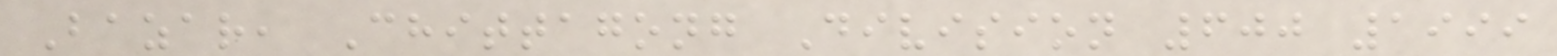Bazar, Chittagong Division 600 1999
